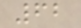62
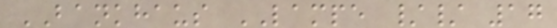BANKHAUS LAMPE // 17
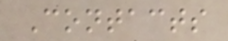Contacts
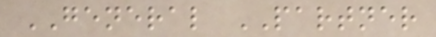GENERAL PARTNER
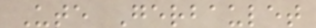Ute Gerbaulet
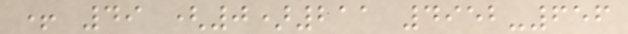+ 49 (0)211 4952-656
